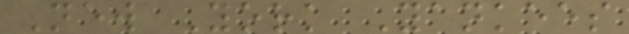New York Yankees
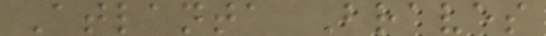Atlanta Braves
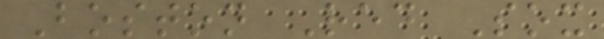Boston Red Sox
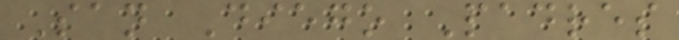San Diego Padres
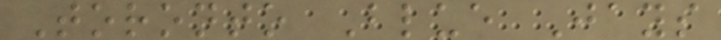Toronto Blue Jays
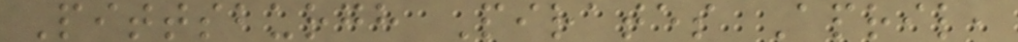Pittsburgh Pirates April,
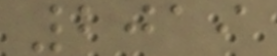2019
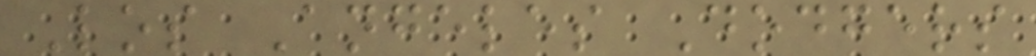Los Angeles Dodgers
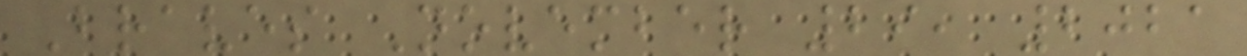Braves November 29, 2021
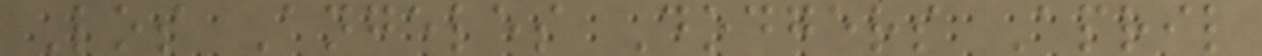Los Angeles Dodgers April
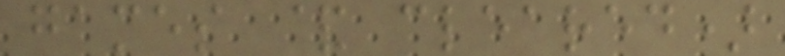games & cleared)
